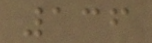136
